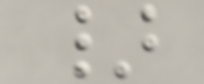}
